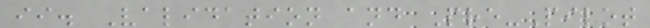ii. Validation and Pre-Pilot
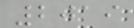2019
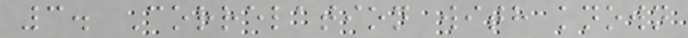3. Correlation with known
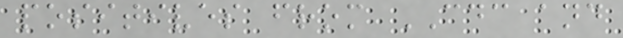positives from CDC and
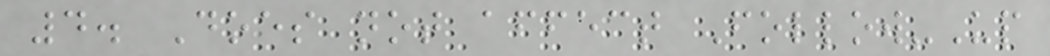4. Does not affect Follow-Up
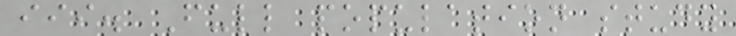iii. Full population study
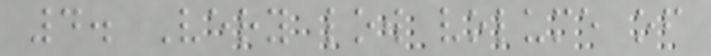4. Very low volume of
